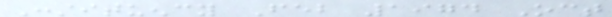Constituency Feb 1974 Oct
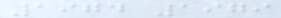1974 1979
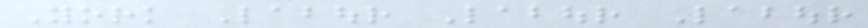York Labour Labour Labour
